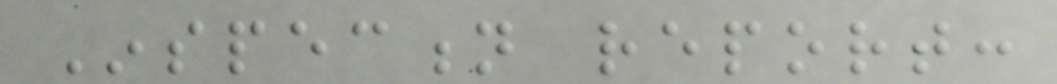Inspection report:
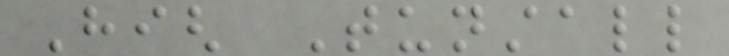High Tunstall
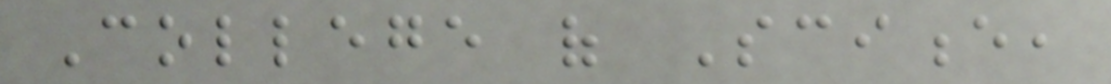College of Science,
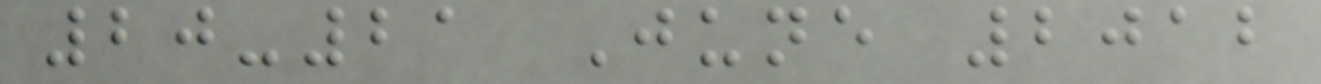20-21 June 2012
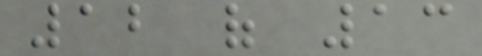12 of 13
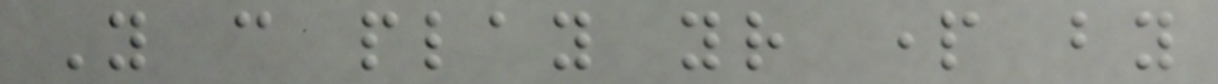You can play your part by
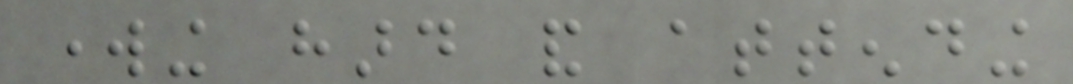working hard and attending
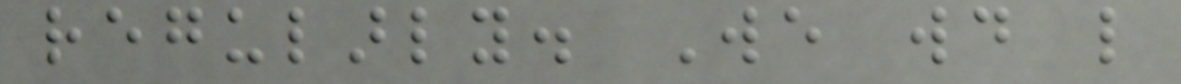regularly. We would like
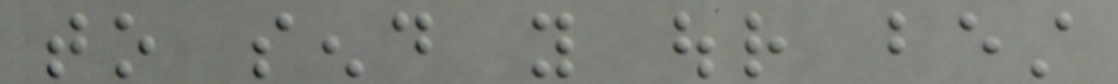to send you our best
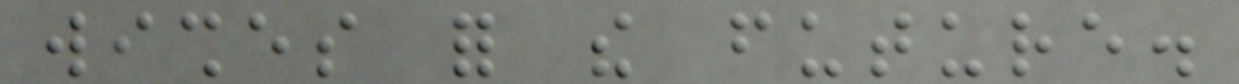wishes for the future.
